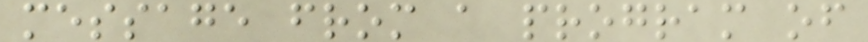message from a program of
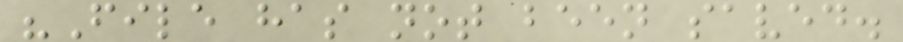"File has not been saved.
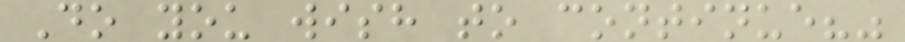Do you wish to continue?"
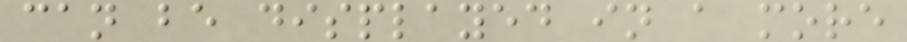can be displayed in a more
